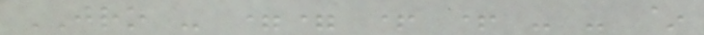JRO - == + + - - ~
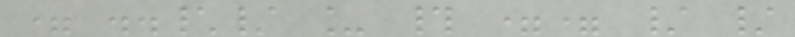= ..\/ _ # == / /
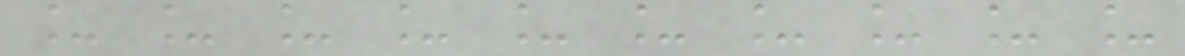_ _ _ _ _ _ _ _ _ _
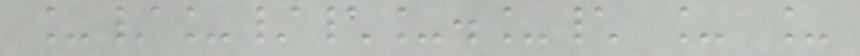_/_/\_._\ _ _
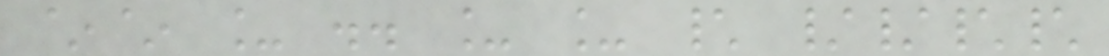~~ _ .. _ _ \ //\\
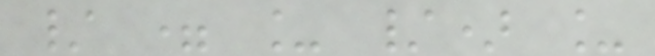/ = _ /) _
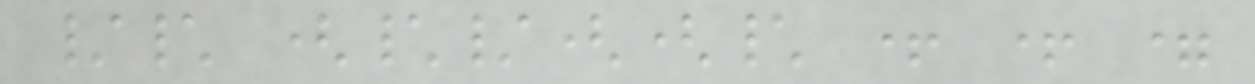/\ (\/((\ + + =
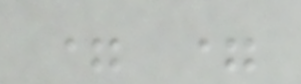= =
